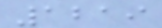1219
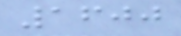1600
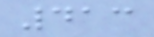413
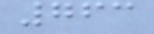763
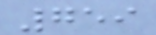759
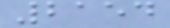2154
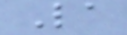La
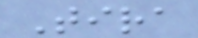Tira
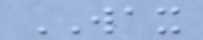WAX
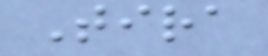Tira
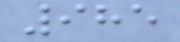985
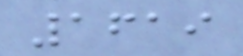1619
